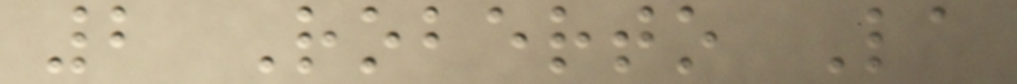2 Roberto La
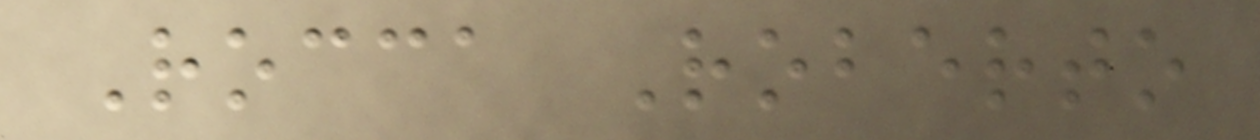Rocca Roberto
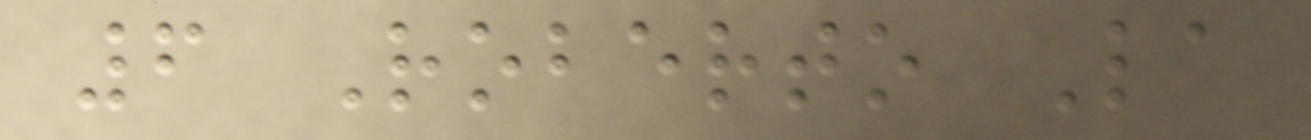6 Roberto La
